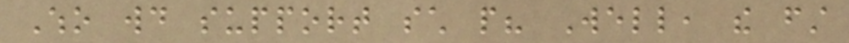Who would support such people? Well, the first
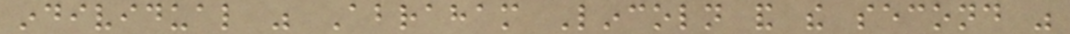individual was Abraham Lincoln and the second was
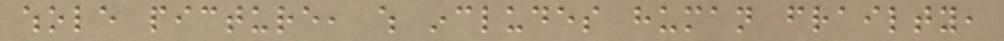whole picture, which includes human frailty,
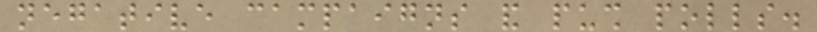negative campaigns and push polls.
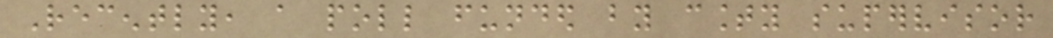Recently, a poll funded by county supervisor
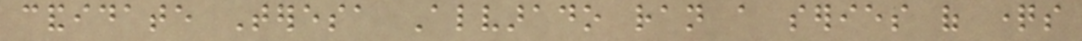candidate Teresa Alvarado ran a series of questions
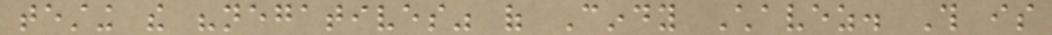testing the "negatives" of Cindy Chavez. This is
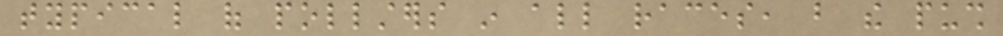typical of pollsters in all races, but the push
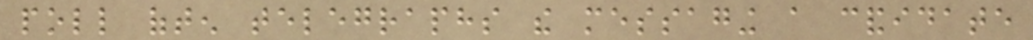poll often telegraphs the messaging a candidate
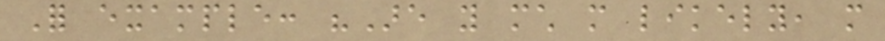For example: "Are you much more likely, more
